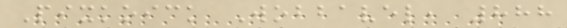Pixkoick Wobbavel, 888
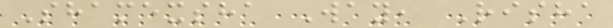Shamexsha Way, Risha
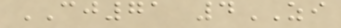CJ71 4ZI
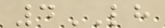4LH
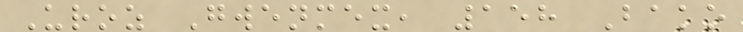Uroz Gwenmex, 158 Bako
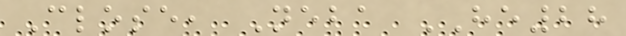Close, Neba HE28
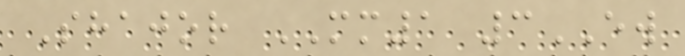Shajor MM1 3EW
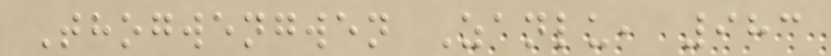Thogwengwen Zanlu, 983
